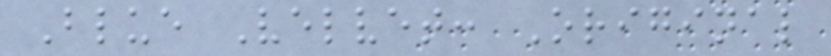Blue Velvet: Original
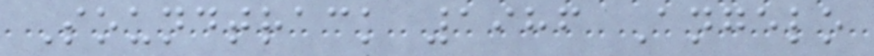Soundtrack 1986 Angelo
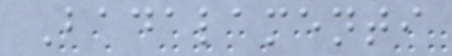Badalamenti
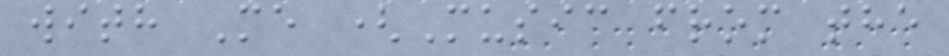with Me (Music from the
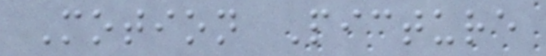Motion Picture
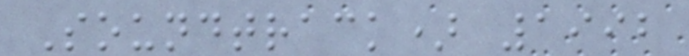Soundtrack) 1992
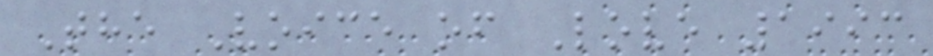The Voice of Love 1993
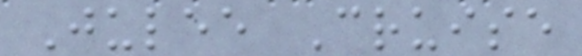Julee Cruise
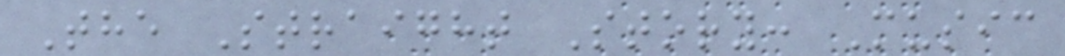The Straight Story: Music
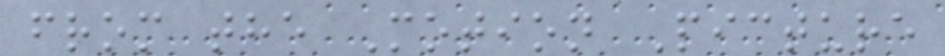from the Motion Picture
